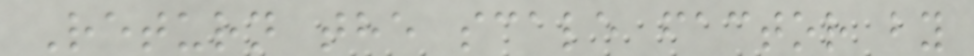Return the scale factor by
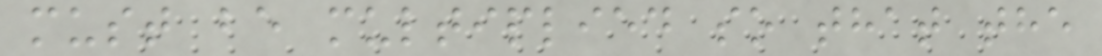must be multiplied so that the
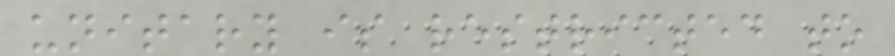unitary is restricted to
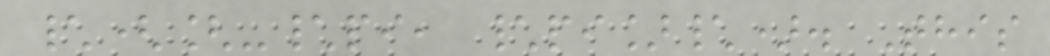\([-\pi, \pi]\). This
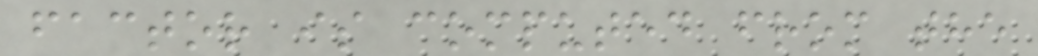factor is computed from the
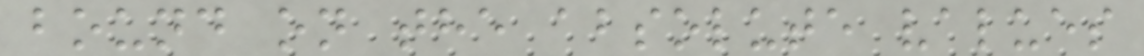bound on the absolute values
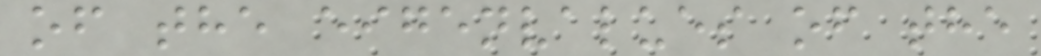of the eigenvalues of the
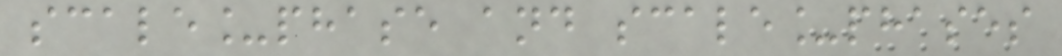scale_phase and scale_phases
